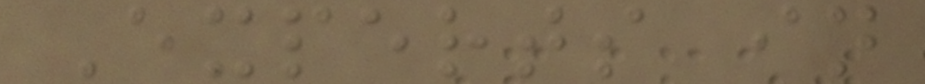Experts in
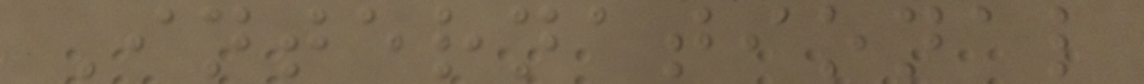International
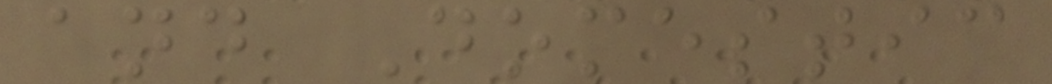and Domestic
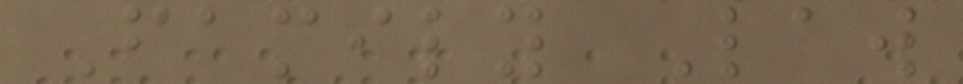Family Law
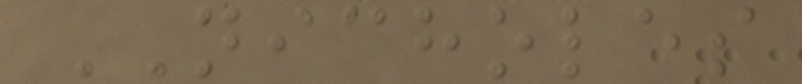NICHOLES
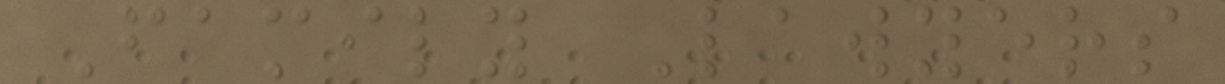Family Lawyers
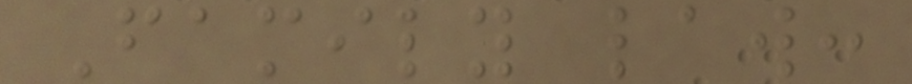Family law:
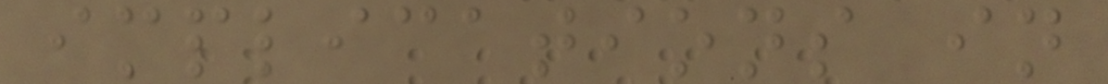implications in
